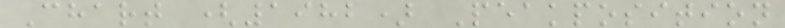Chart (1982) Peakposition
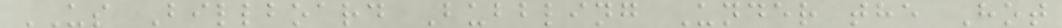US Billboard Bubbling Under the Hot
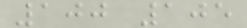100 105
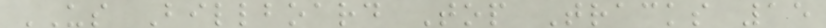US Billboard Top Tracks 15
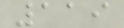119
